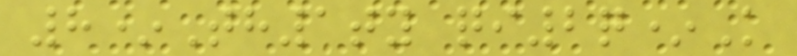8*Th1ty qi2q*K
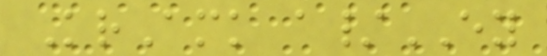KrAmk a/EY
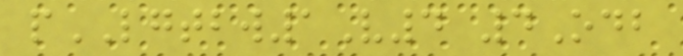pLGTBW1V4 4Odb
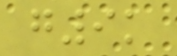g9k
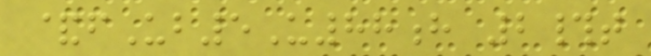&fUb5U88h 2#t
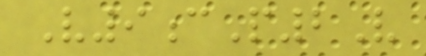V9cP2V
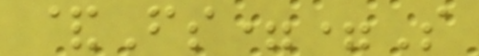&Fs==S
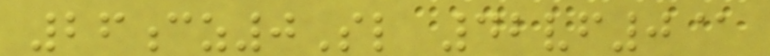26cz0Sl 42vf0@
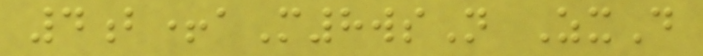4b+aM8wsN ZxD
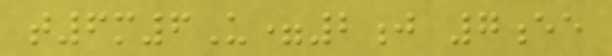t6m6U=2j 7ee
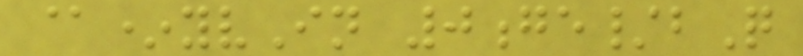@*yvIn 0ge/bQ
